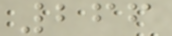266
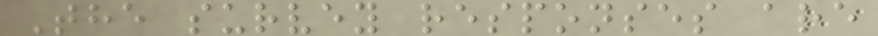The survey responses are
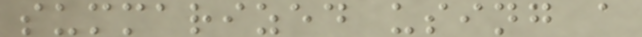summarized using a
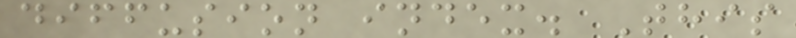diffusion index. This
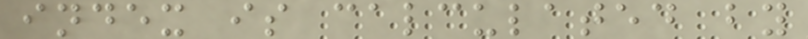index is calculated by
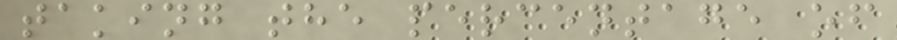taking the percentage of
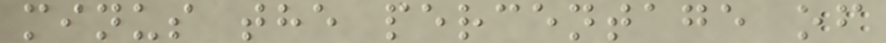minus the percentage of
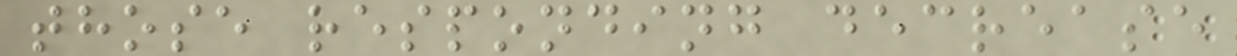those responding decrease
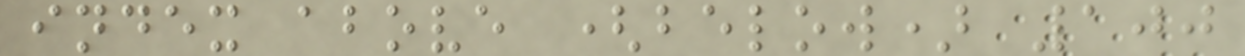index above (below) 100
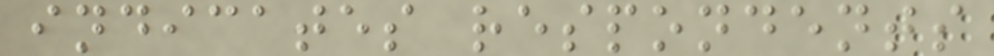indicates respondents
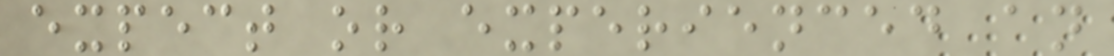expect or experienced an
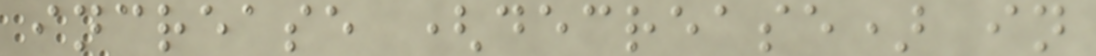increase (decrease) in
